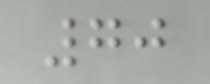70
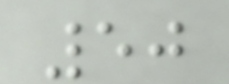50
